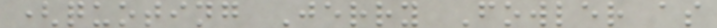(quoting Jerry Fowler as
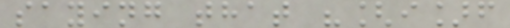saying that "[i]f
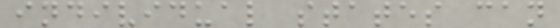individual states can
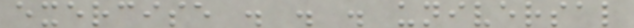exercise . . . universal
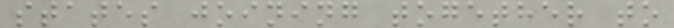states joining together to
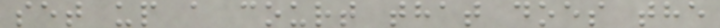set up a court that does the
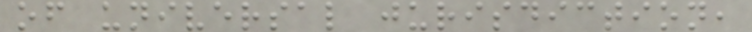of universal jurisdiction,
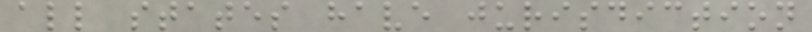all states have jurisdiction
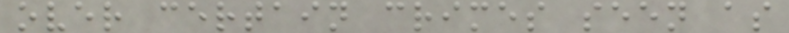over certain crimes seen as
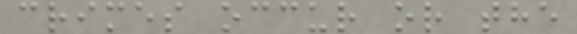crimes occur or the
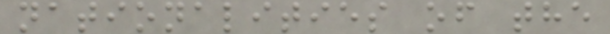nationalities of the
